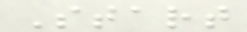Start
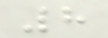8
